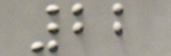22
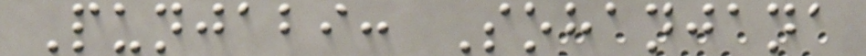Punjabi: Sohanjana
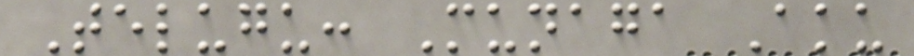Telugu: Munaga Aku
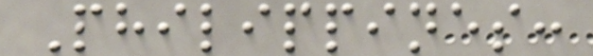Philippines:
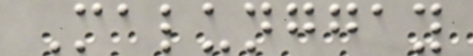Malunggay
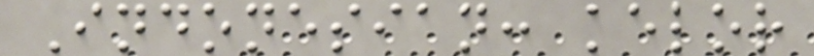Indonesian: kelor
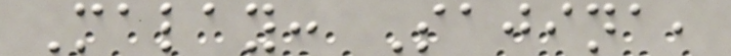Malay: Sajina,
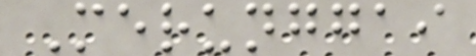Merunggai
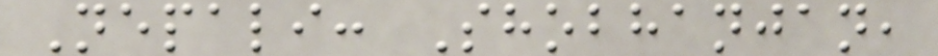Nepali: Shobhanjan,
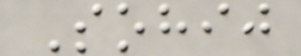Sohij
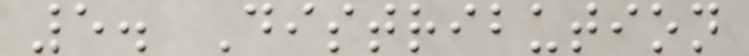5. Distribution
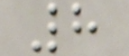8
